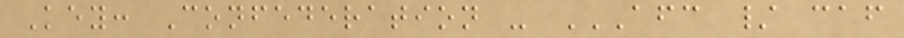Key: Confederation - AFC / CAF
